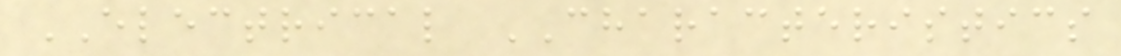ELECTRICAL CHARACTERISTICS
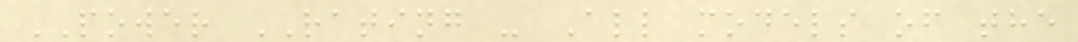POWER RATING - All models of the
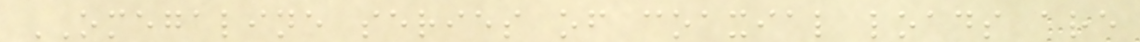OMEGALINE series of coaxial loads are
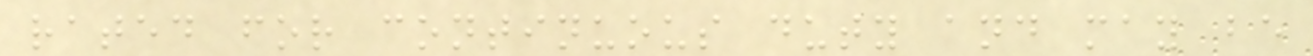rated for continuous duty and may be
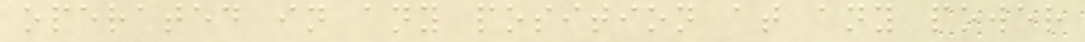operated in any position at any power
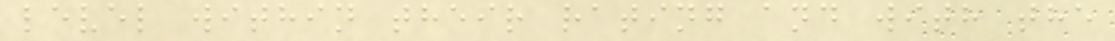level within their rating and with the
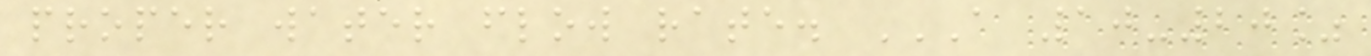proper water flow rate. A 10-20%
